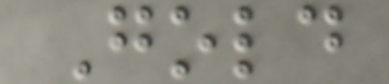Gold
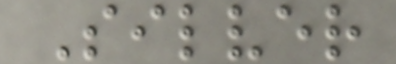Silver
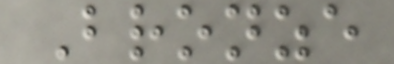Bronze
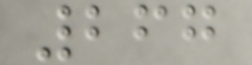267
